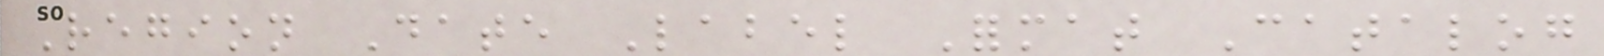Region Date Label Format Catalog
